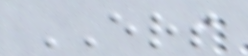ERS
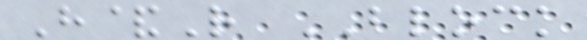H&R BLOCK
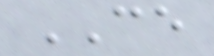CE
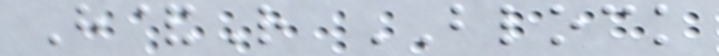H&R BLOCK
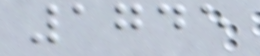1745
